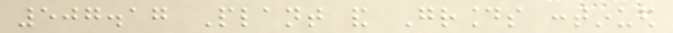507.17 Plant and Grounds continued
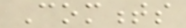Comments
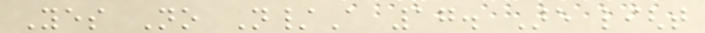Yes No N/A 17. Are light
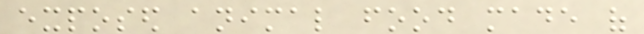exposed animal food made of
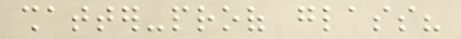shatter-proof glass?
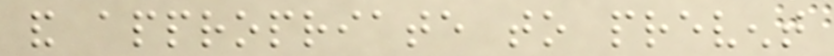and appropriate to prevent
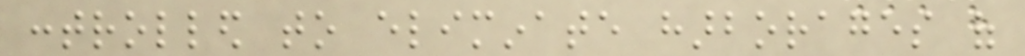controlled to eliminate harborages of
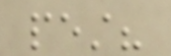pest?
